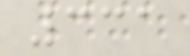331
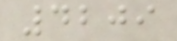4209
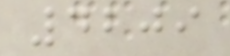4209
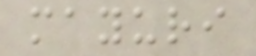mayuri
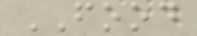FOOD
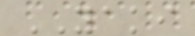YAKI
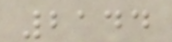2144
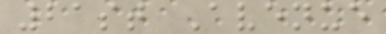21st Avenue
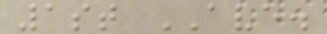1st AVE.
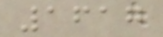1617
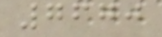7670
